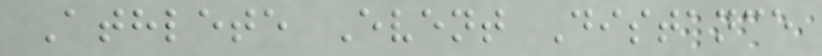Athlete Event Distance
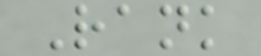Rank
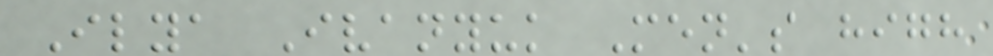Ilya Ivanyuk Men's high
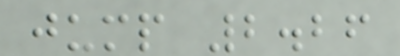jump 2.26
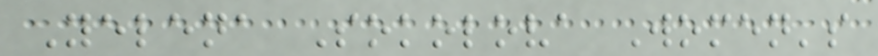Yelena Sokolova Women's
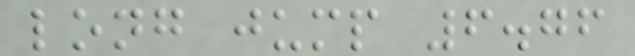long jump 6.76
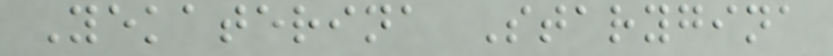Yekaterina Starygina
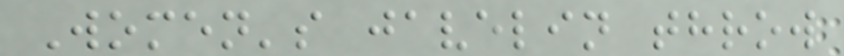Women's javelin throw
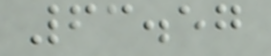63.57
